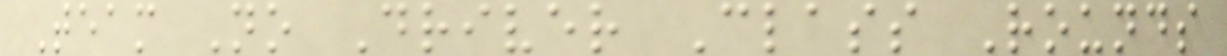Team No Driver Class Rounds
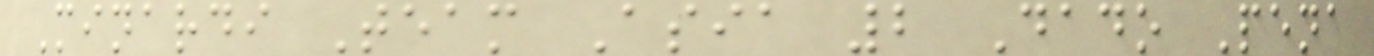Minardi Team Asia 2 Dado Pena
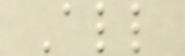All
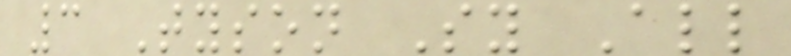3 Tyson Sy All
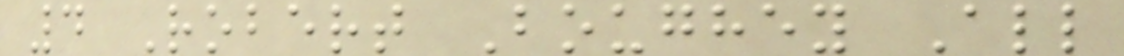4 Robert Boughey All
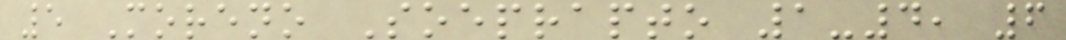5 Moreno Soeprapto 1-4, 6
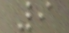9
